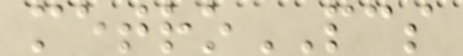metroPCS
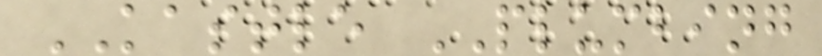KASTLE PLUMBING
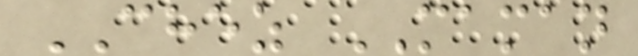CHEZ MAMAN
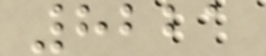8221
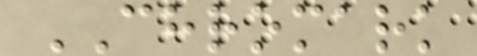CHROMARK
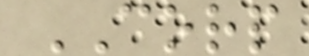CORP
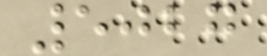5027
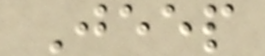Jeep
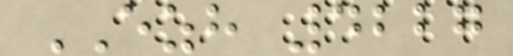EZH 4227
